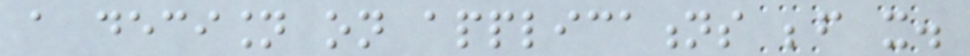a decision on applications before it.
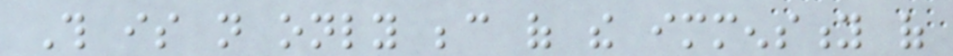This is not only because of the immensity of
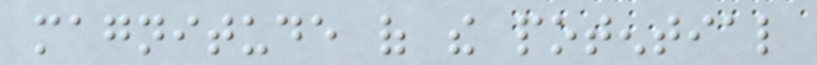magnitude of the potential
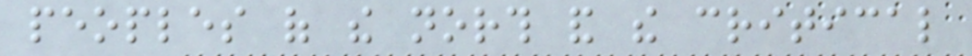peoples of the north and the critical
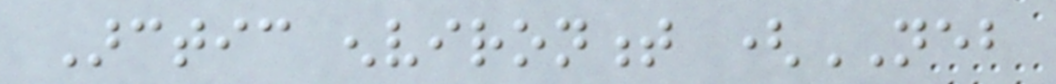Arctic environment (NEB
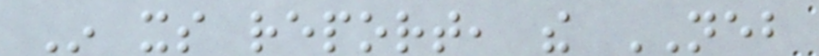In its report, the NEB
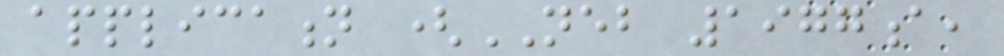application (NEB 1977a,
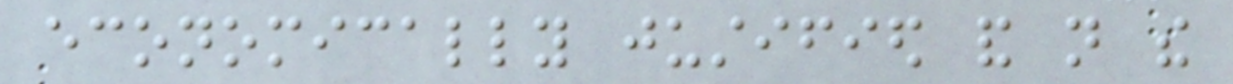economically justified and not the
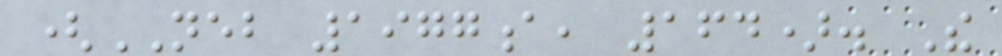(NEB 1977a, 164). The
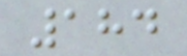184
